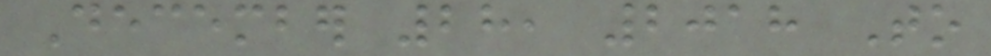December 28, 2018 To
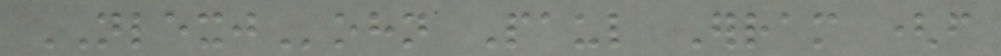NLEXJohn Paul Erram (from
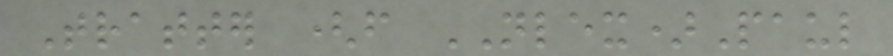Tratter (from NLEX)Paul
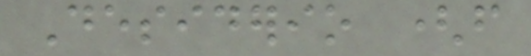Desiderio (from
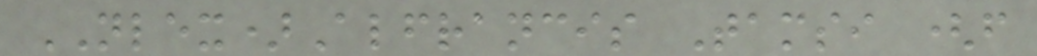NLEX)Alfrancis Tamsi (from
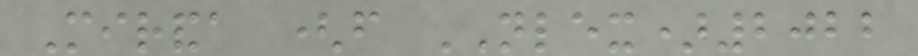Miranda (from NLEX)2022
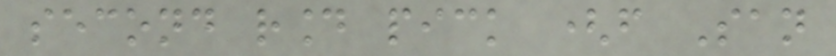second round pick (from San
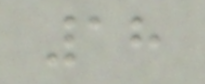18
